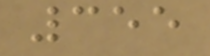355
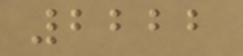2222
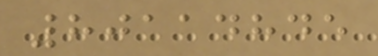80114845
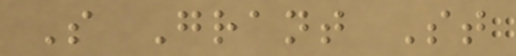S Grant St
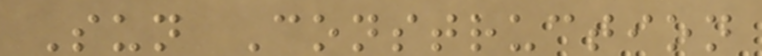Sun Construction
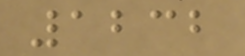1232
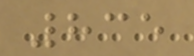835
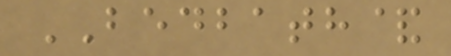BEDBATH&
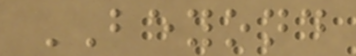BEYOND
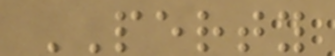PERTY
